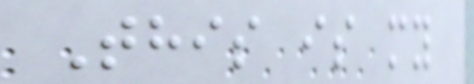This is my
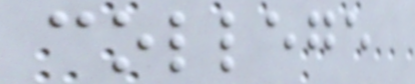college
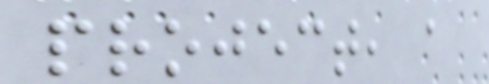project, a
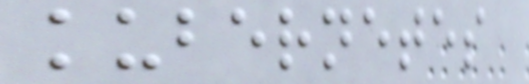kubernetes
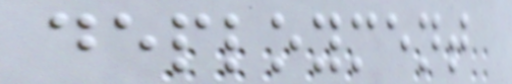deployment
